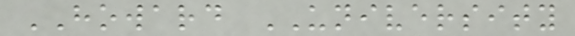HOWARD UNIVERSITY
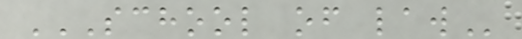SCHOOL OF LAW
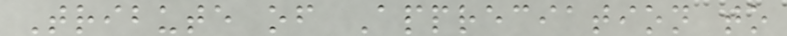Tribute of Appreciation to
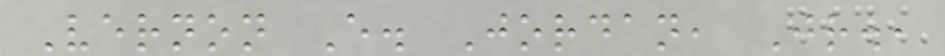Vernon E. Jordan, Jr.,
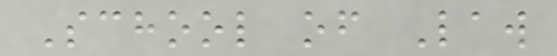School of Law
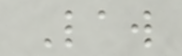Law
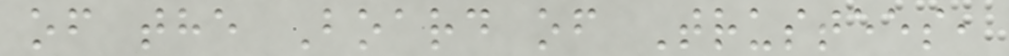of the Board of Trustees,
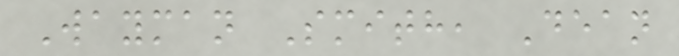Wayman Smith, Dean
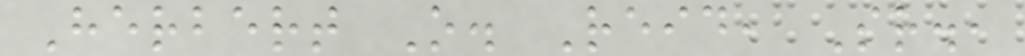Herbert O. Reid, Sr.,
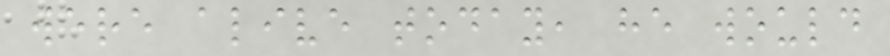were alive today, he would
